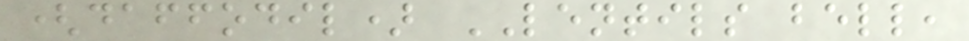(daffodil) LENTILS bell,
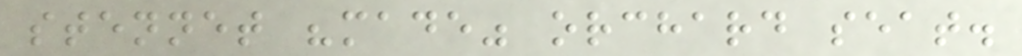stennet "made" orchard seat.
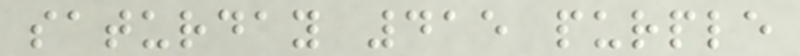saturday 415 purple
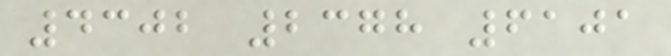4302 2378 6101
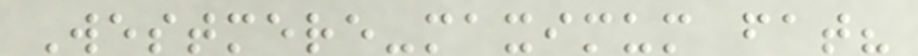Westmere-maximum fat?
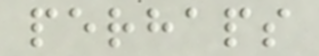perhaps
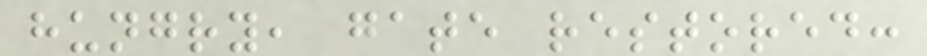hungry, gate restored:
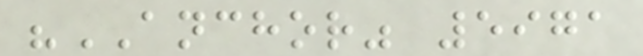"ANCHOR" 5971
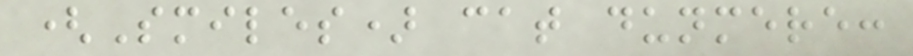(Smiles) cat dunmere:
